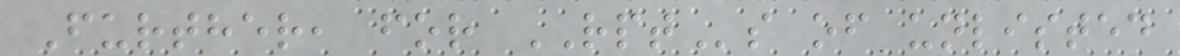Further, for RPTs of unlisted
